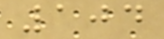104
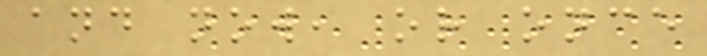and now, or once
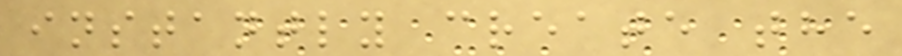instantly create the
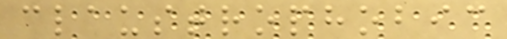claustrophobic
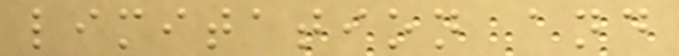limitation and
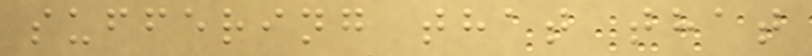suffering that that
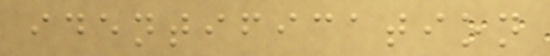identification
